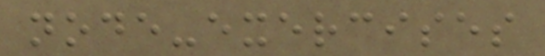node-exercises
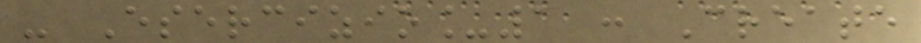- Esercizio_1 : Create
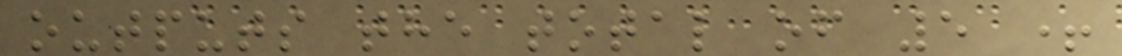outputs the total of 5 +
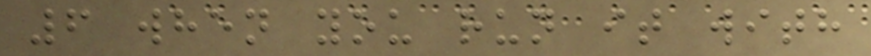6 when you run it with
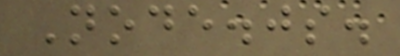Node.js.
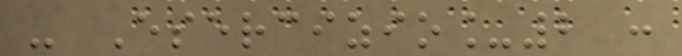- Esercizio_2 :
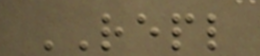REPL
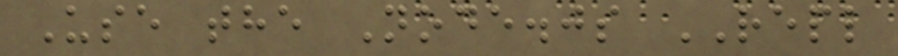Use the Node.js REPL
